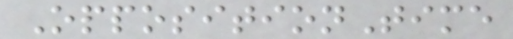OppositionTime
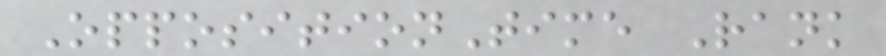OppositionTime Rank
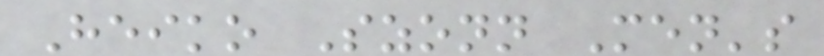Heiko Szonn Men's
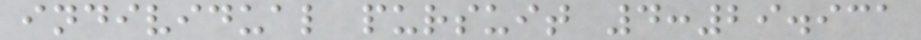individual pursuit 4:29.931
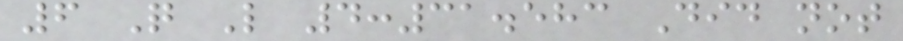6 Q L 4:31.583 Did not
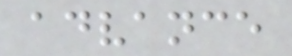advance
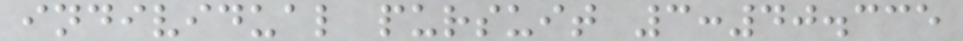individual pursuit 3:40.335
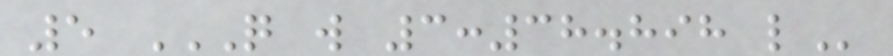5 Q W 3:38.898 L
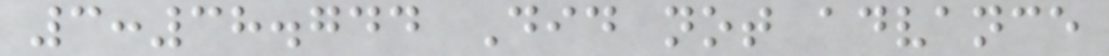3:38.744 Did not advance
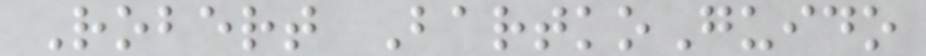Robert BartkoGuido
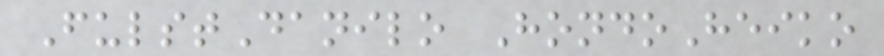FulstDanilo HondoHeiko
